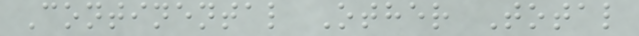Continental Other Total
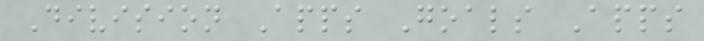Division Apps Goals Apps
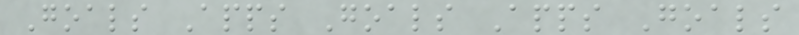Goals Apps Goals Apps Goals
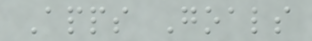Apps Goals
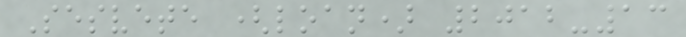Sesvete (loan) 2012-13
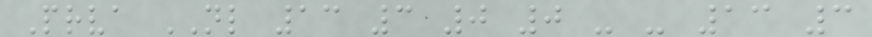Prva NL 13 3 0 0 - - 13 3
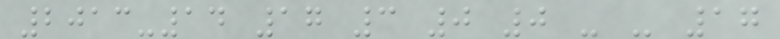2013-14 17 3 0 0 - - 17
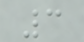3
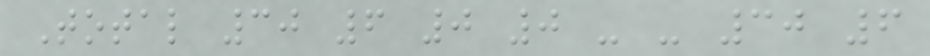Total 30 6 0 0 - - 30 6
